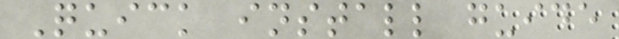Quick install guide
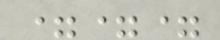===
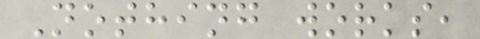Nothing works,
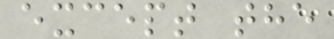except the
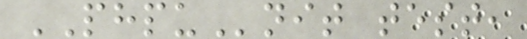PHPUnit test,
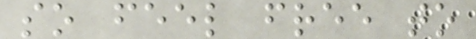so feel free to
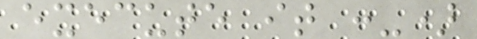execute it :-)
